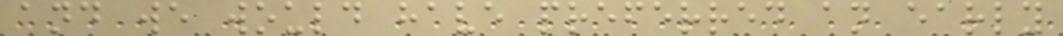and we would have preferred an early
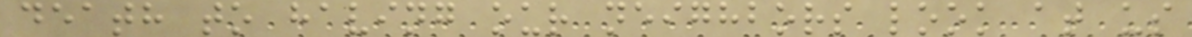death to having our neighbors look at us
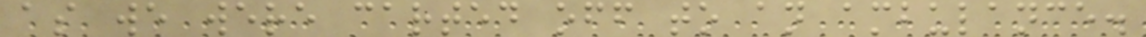as we were carted off to an ambulance.
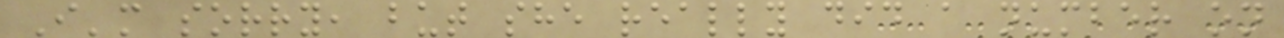I'm sorry, but she really did a number on
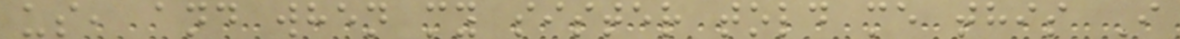us, and when my sister told me this I
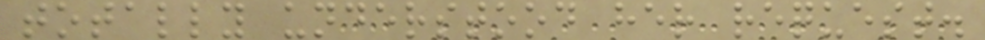totally understood her request.
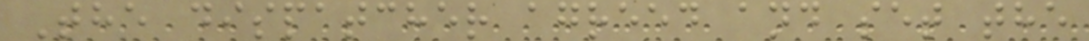The dispatcher agreed and set the
